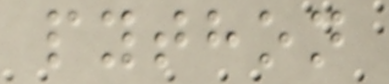python
